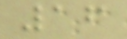16
